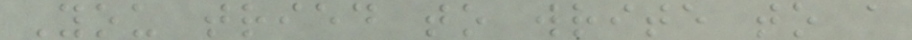You tried to write to a
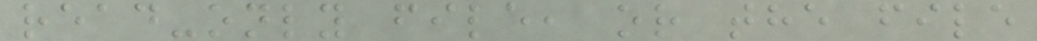read-only file, or the file
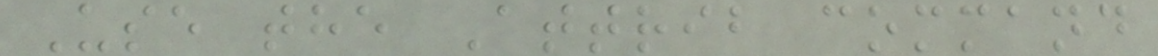Use the Attrib command
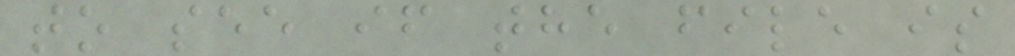to see if the file is
